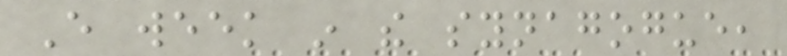Every week in the synagogue,
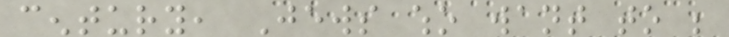century, Jews who want to be
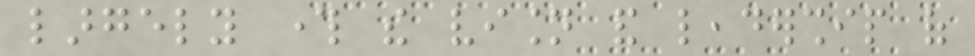largely through the vision and leadership of
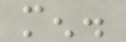men.
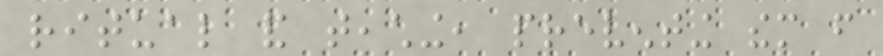ritual and teaching, preventing them from
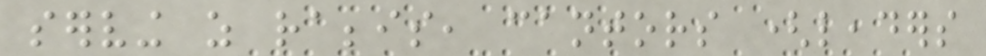serving as rabbis, cantors (leaders
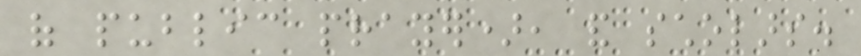of public prayer), and scholars.
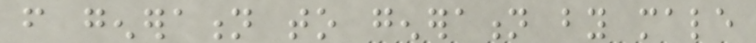from generation to generation by male
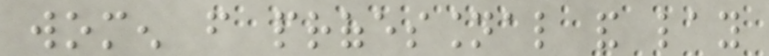women from professional and lay
